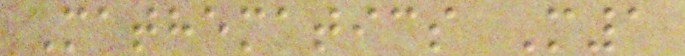Mathematics M1
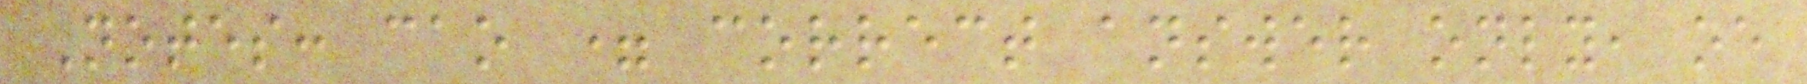Notes: cao = correct answer only, oe
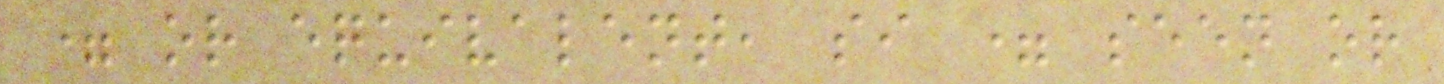= or equivalent, si = seen or
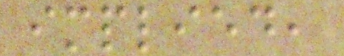implied,
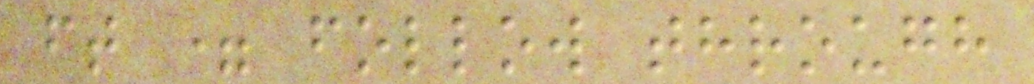ft = follow through
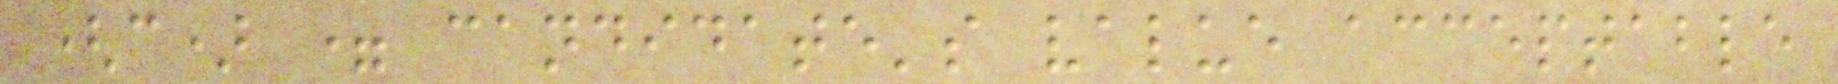(c) = candidate's value acceptable
